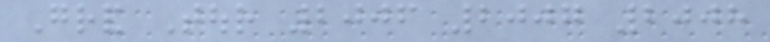Grand Tour 2006 2007 2008
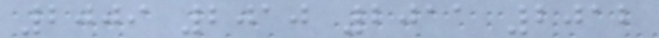2009 2010 2011 2012
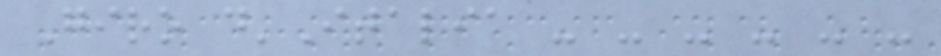Giro d'Italia - - - - - -
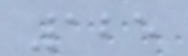125
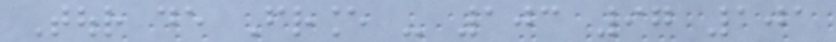Tour de France - 103 97 101
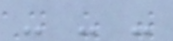- - -
